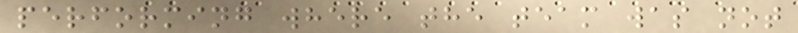performing where the team was not
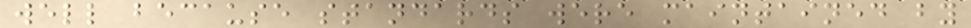well because standards were maintained by
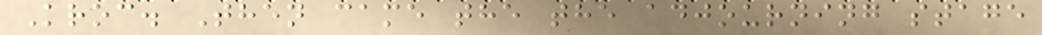Kroc. Then came the the adjourning stage
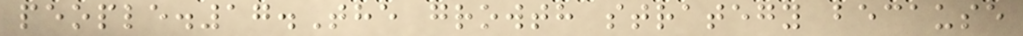people.17.The growth strategy because
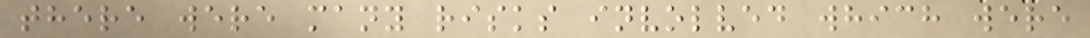there were many risks involved which were
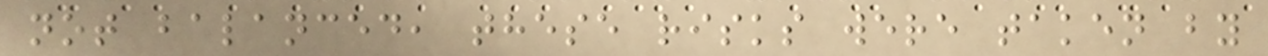not balanced, these risks were taken by
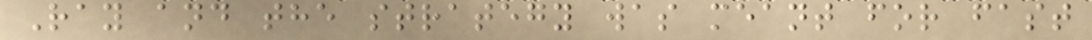Ray and the strategy was meant for fast
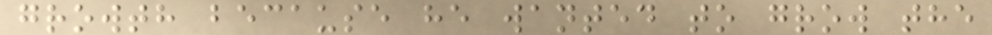growth because he wanted to grow the
